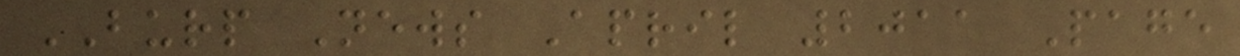BURP News April 2011 Page
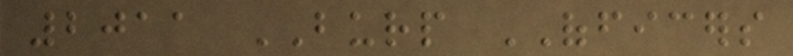2011 BURP OFFICERS
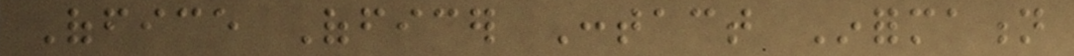Office Officer Contact Information
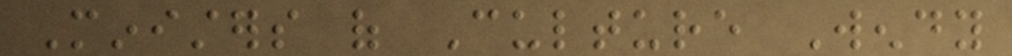Ministers of Culture Wendy
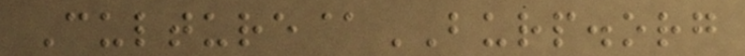Culture@BURP.org
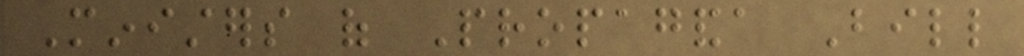Ministers of Propaganda Bill
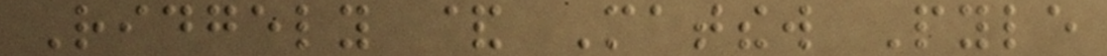Ridgely & Matthew Pyle
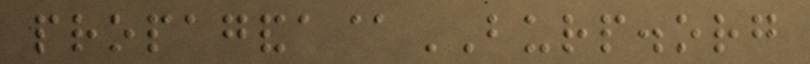propaganda@BURP.org
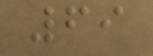69
